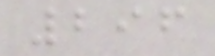296
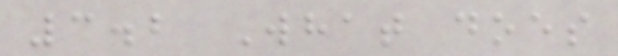3.2 What does
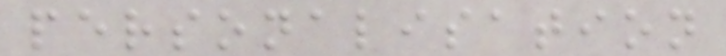personalisation
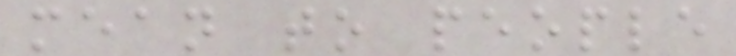mean to people
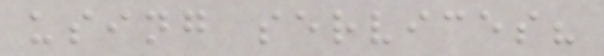using services?
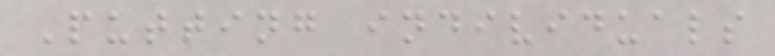Putting individuals
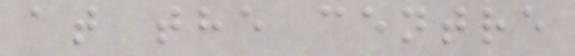at the centre
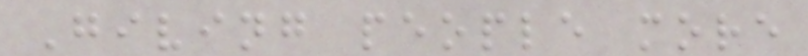Giving people more
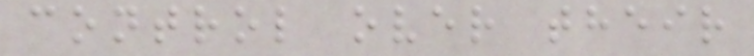control over their
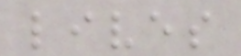lives
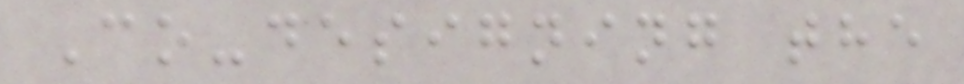Co-designing the
